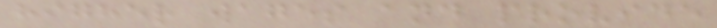higher wages and provide
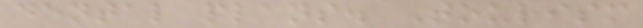dental plans. Tourism
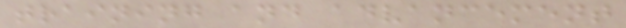training and advancement
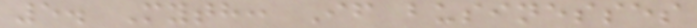5. Myth: If businesses
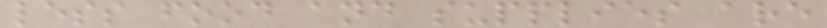less food and supplies are
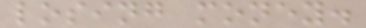losing money.
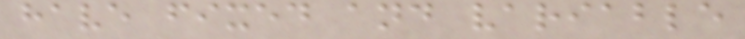have fixed and variable
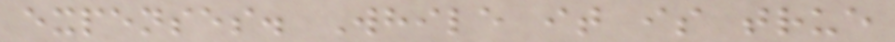expenses. While it is true
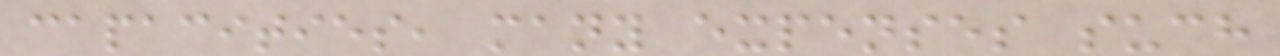capacities, many expenses such
